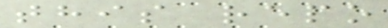this repo
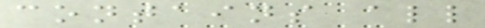contains all
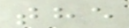the
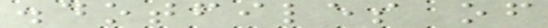.dotfiles of
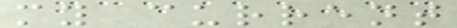my current
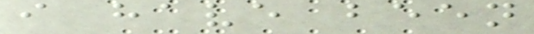i have been
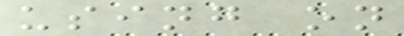using on
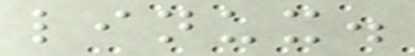linux.
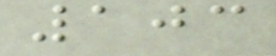103
